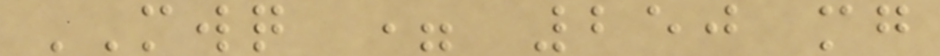MWQ = 250 mg
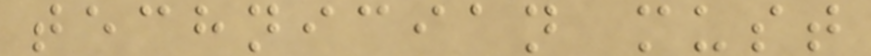technician must
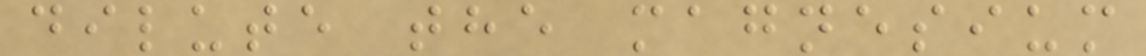dilute the magnesium
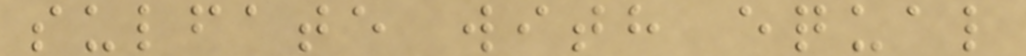sulfate with equal
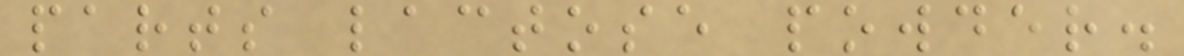parts lactose powder.
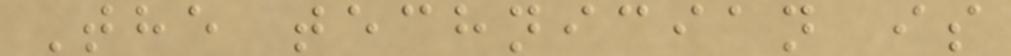The technician is
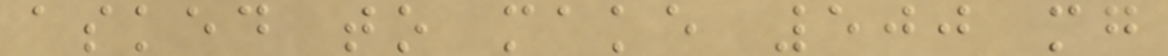asked to make 500 mg
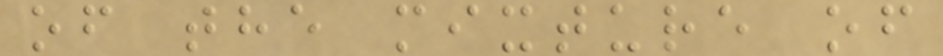of the mixture of
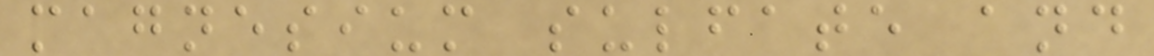magnesium sulfate and
